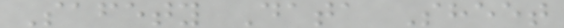Safety Data Sheet
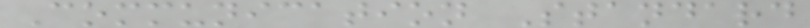Communication Standard
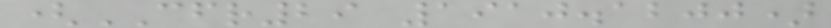(CFR29 1910.1200)
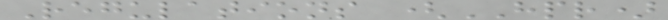Regulations (HPR)
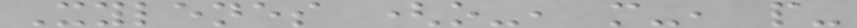Xylenes (o-, m-, p-
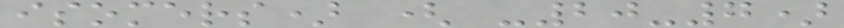isomers) ( -20-7)
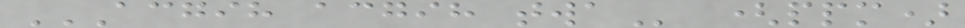ACGIH ACGIH TWA (ppm)
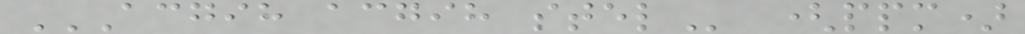ACGIH ACGIH STEL (ppm)
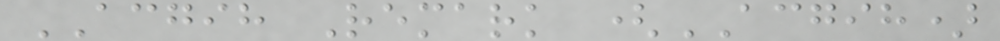ACGIH Remark (ACGIH)
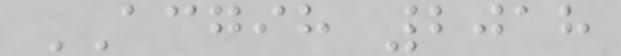ACGIH 2018
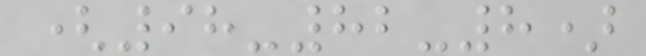(98-82-8)
